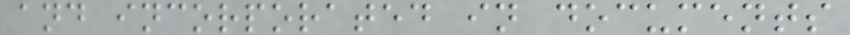and incorporated in documents
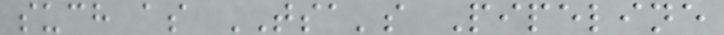such as TSA's Pipeline
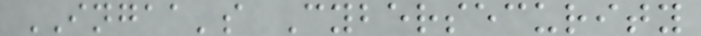INGAA's Cybersecurity
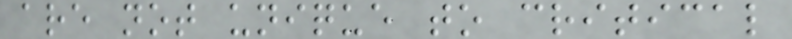are not unique to critical
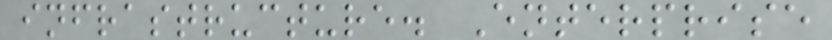infrastructure. Enterprise
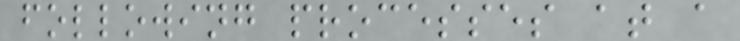following processes at a
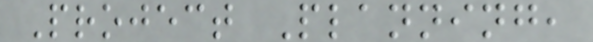Project Planning,
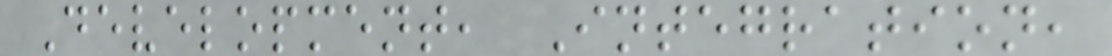Development, Integration,
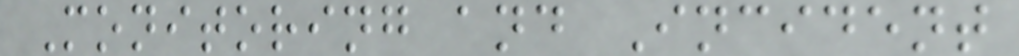Monitoring and Incident
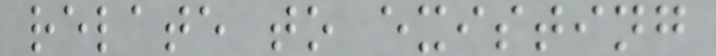relate to existing
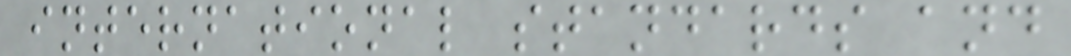international standards and
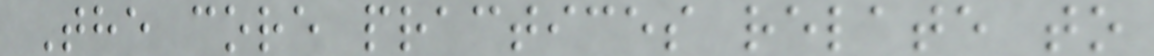The core practices relate to
